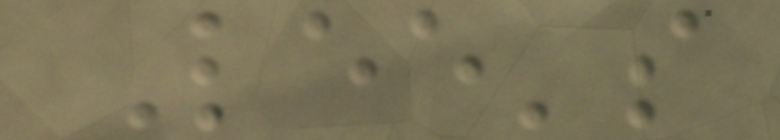Lee's
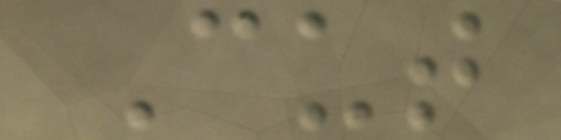Cut
